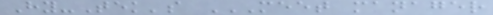Hy-Tek's MEET MANAGER
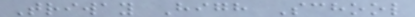Triway High School
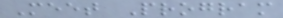Meet Program
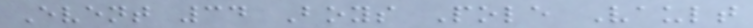Event 34 Boys Pole Vault
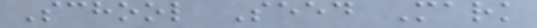School Seed Mark
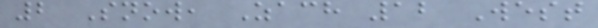2 Snow, Zach 12 West
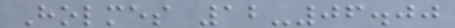Holmes 12-06.00
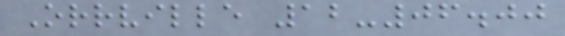Orrville 12-06.00
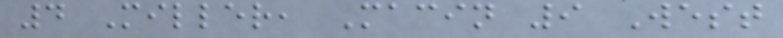4 Miller, Macin 9 West
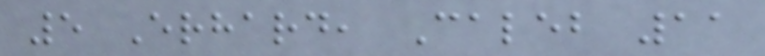5 Erhard, Caleb 11
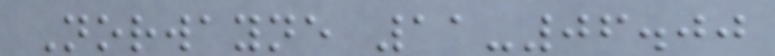Norwayne 11-06.00
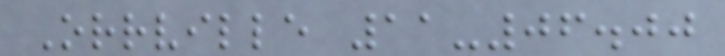Orrville 11-06.00
